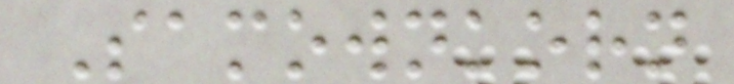Samownkorn
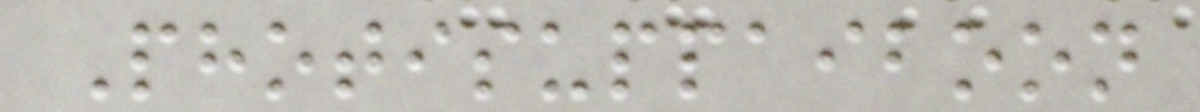Photisuppaiboon
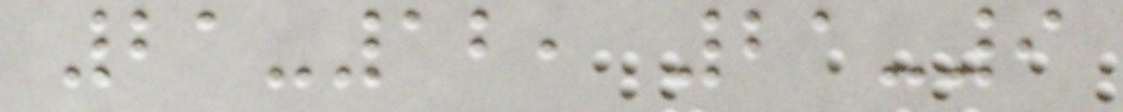21-12, 21-9
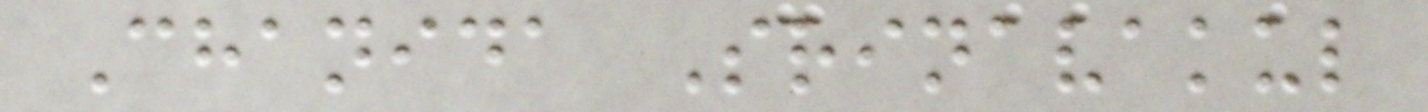Chanida Srinavakul
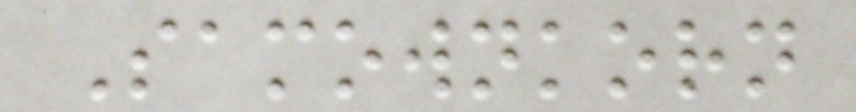Samownkorn
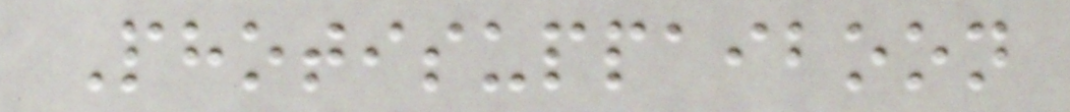Photisuppaiboon
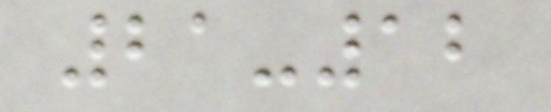21-12
